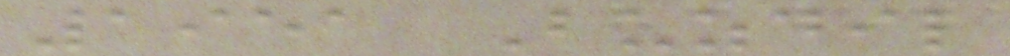1951 Buzdil
